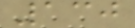130
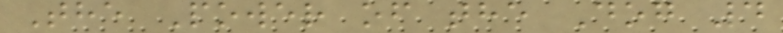The Power of the Dog 4
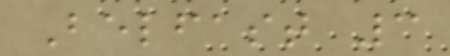Belfast 3
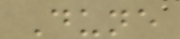Dune
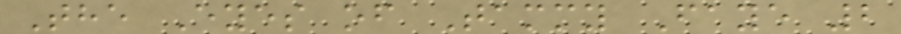The Eyes of Tammy Faye 2
